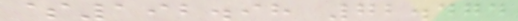$192.98 72.474
